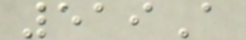519A
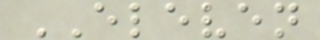ELEVEN
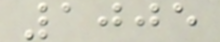1005
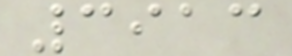3913
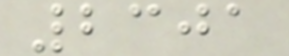2301
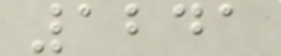1241
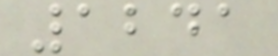1241
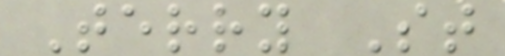Terry St
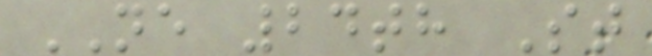NE 24th St
